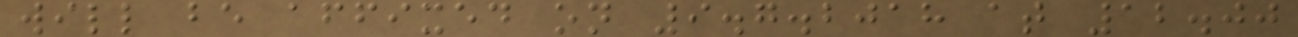will be affixed on 9.7.2018 at 12.00
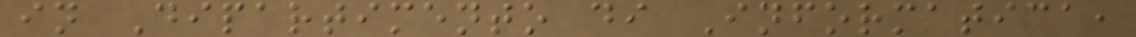in Dipartimento di Informatica,
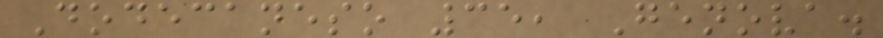Dodecaneso 35, Genova.
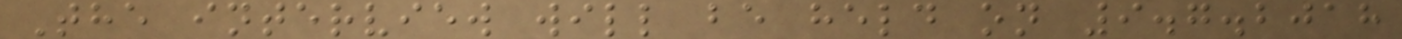The interview will be held on 9.7.2018
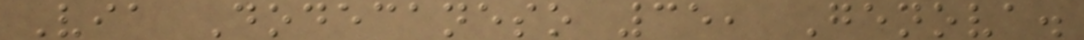Via Dodecaneso 35, Genova.
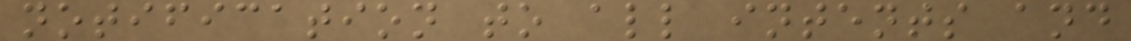notification to all intents and
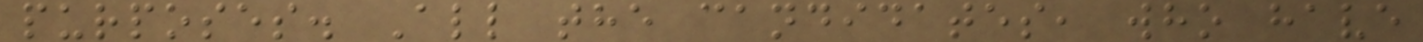purposes. All the candidates, who have
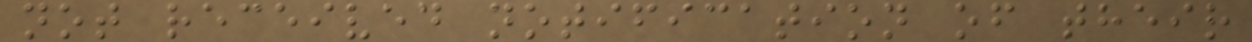not received notification of their
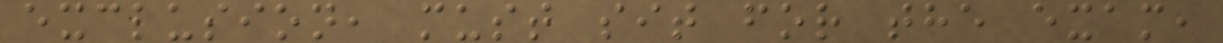exclusion, must sit for the exam,
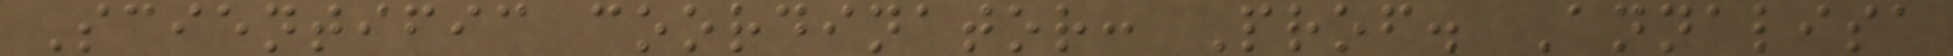Scientific coordinator: Prof. Annalisa
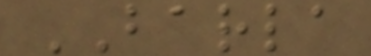BARLA
